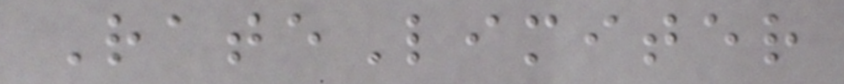RateLimiter
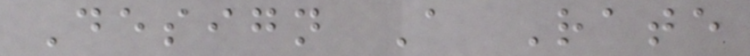Design A Rate
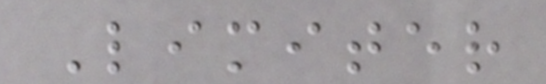Limiter
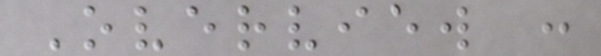Overview :
